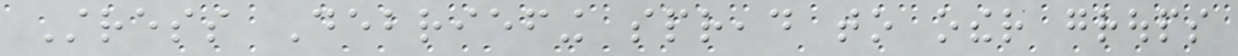Stress Debriefing spread to other groups
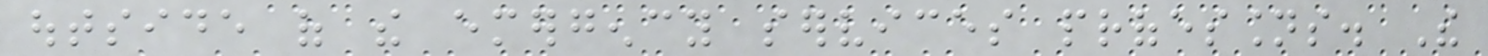outside of the emergency services professions. The
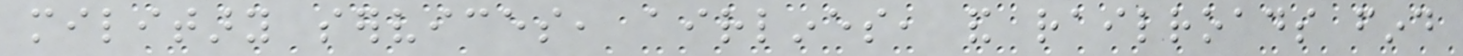military services, airlines, and railroads find
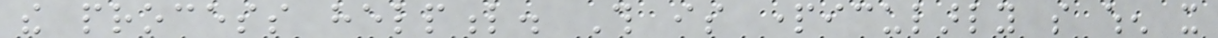the process helpful. This is particularly so when it
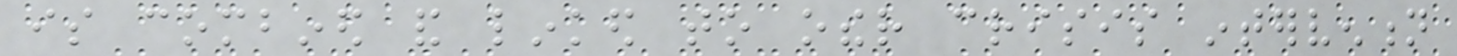is combined and linked to other crisis intervention
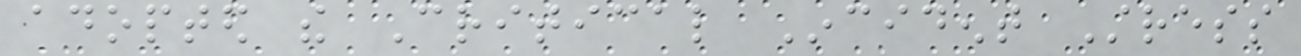adopted the Critical Incident Stress
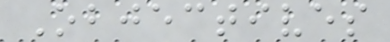Objectives
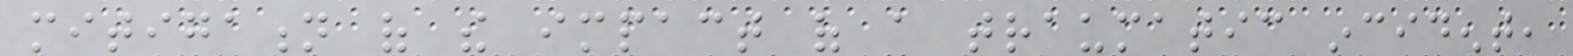mitigation of the impact of a traumatic incident,
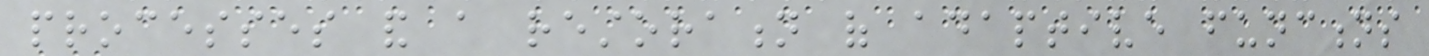processes and a restoration of adaptive functions
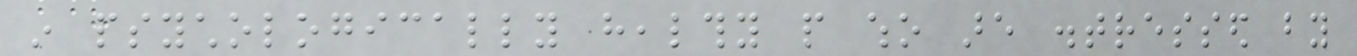in psychologically healthy people who are distressed by
